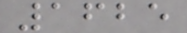1625
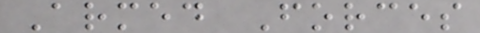Armed Forces
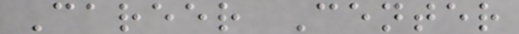Career Center
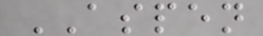ASPEN
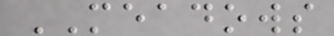MEADOWS
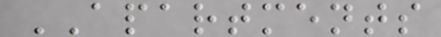APARTMENTS
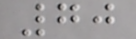70
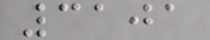3101
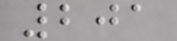201
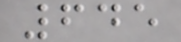645
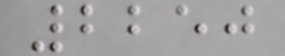2250
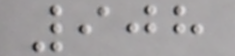908
